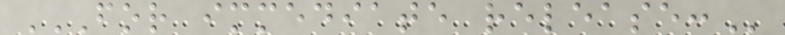FOR IMMEDIATE RELEASE:
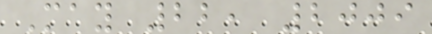May 22, 2009
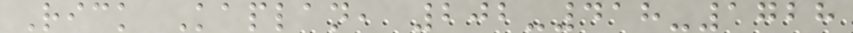Rick Kaplan, 202-418-1728
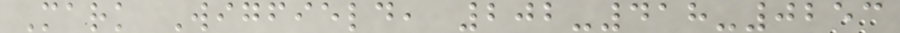Mark Wigfield, 202-418-0253
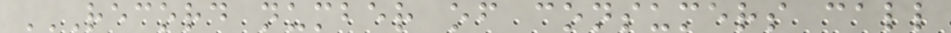RECORD NUMBER OF CONSUMERS CALL
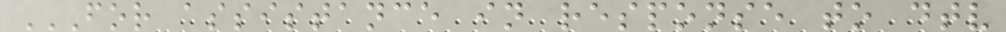FOR ASSISTANCE IN RESPONSE TO DTV
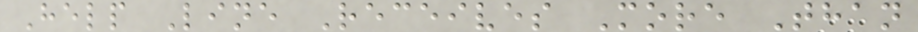Help Line Receives More Than
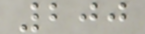200
